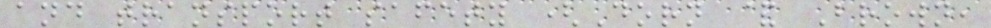and transport safety (Dorn & Brown,
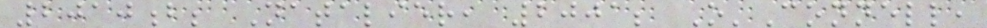2010b; Natalier, 2001; O'Connell,
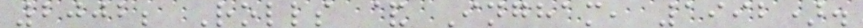2002; Rolls & Ingham, 1992).
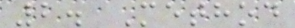2. Method
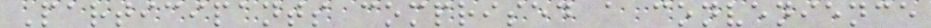Participants comprised a convenience
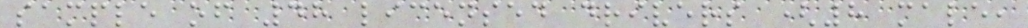sample of 48 licensed drivers (8 male,
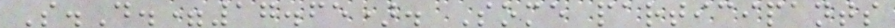S.D.=17.65). Some participants
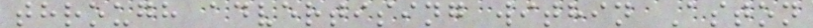through advertising within Aston
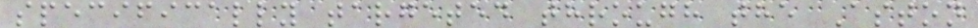specifically targeted through the Aston
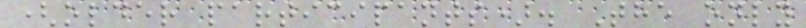(older participants). The only
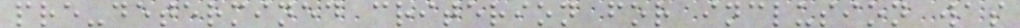pre-determined criterion for inclusion was
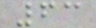63
